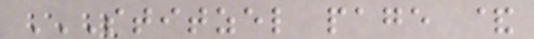STITZEL PAGE &
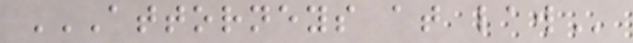ATTORNEYS AT LAW
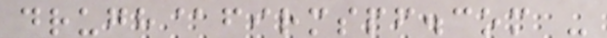drugh@firmspf.com -
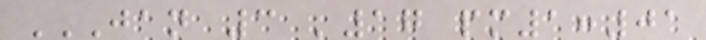JAN 3 '17 PM1:01
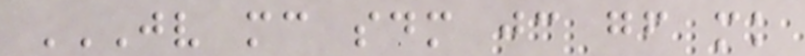JV MC SDM JC GF MK
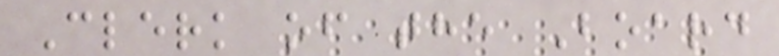Clerk of the Board
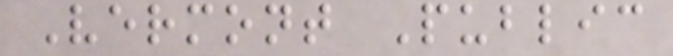Vermont Public
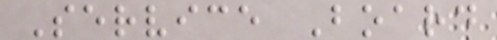Service Board
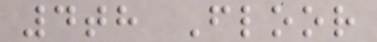4th Floor
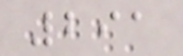291
